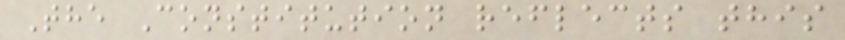The Constitution reflects this
